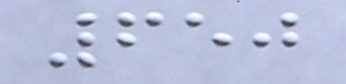650
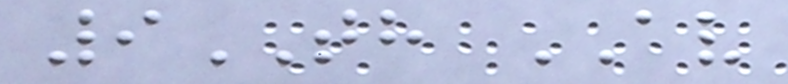9TH AV
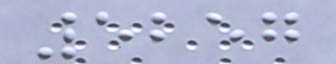5257
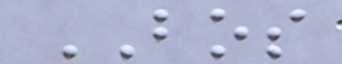BOS
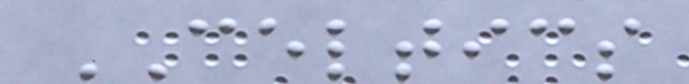CELTICS
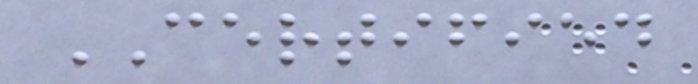CERTIFIED
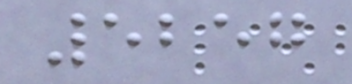5257
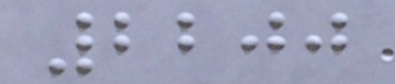2200
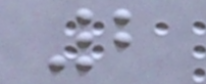2
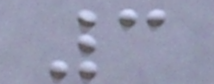3
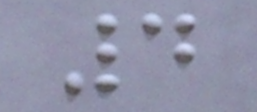4
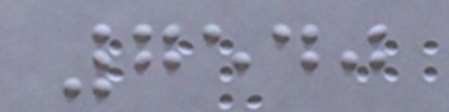7540
